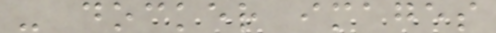- docker images
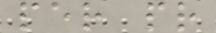per pr
